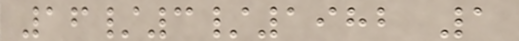16/3/1982 1
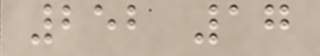252 17
